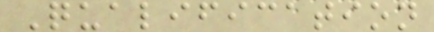Qualification
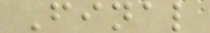Final
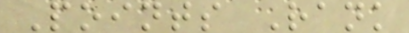Points Rank
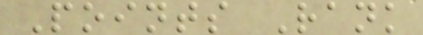Points Rank
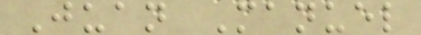Juan Manuel
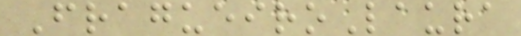FragueiroLaura
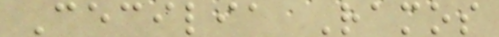Cecilia Ramos
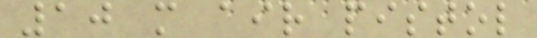10 m air pistol
